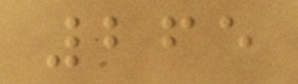265
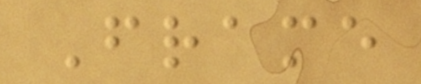Frame
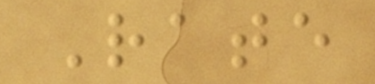Rate
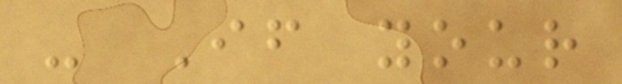- If your
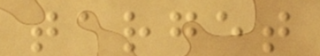target
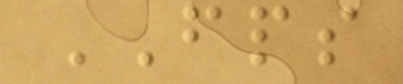FPS
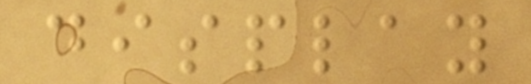display
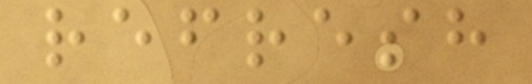refresh
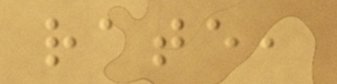rate,
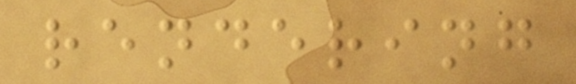rendering
